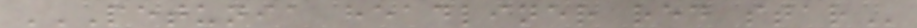PETUNIA HEADLINER RED STAR
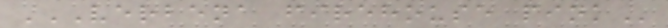VERBENA FIREHOUSE PINK
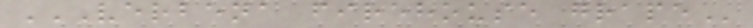VERBENA FIREHOUSE GRAPE
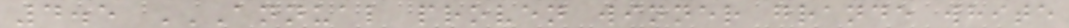4.5 ANNUAL PROVEN WINNER GRANDE WHITE
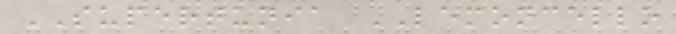SUPERTUNIA LEMONCELLO
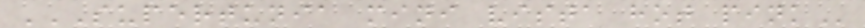SUPERTUNIA MINI VISTA HOT PINK
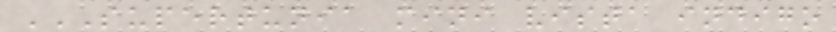SUPERTUNIA MINI VISTA INDIGO
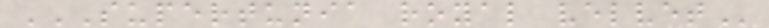SUPERTUNIA ROYAL VELVET
